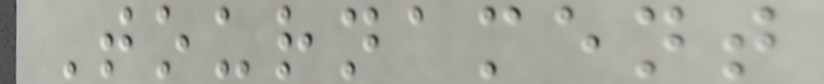Tournament
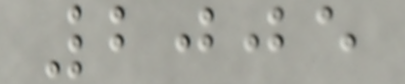2005
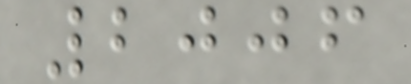2006
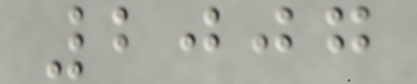2007
